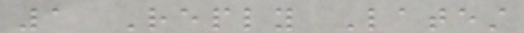1 Reply Latest
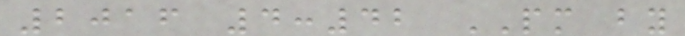2016 4:42 PM by
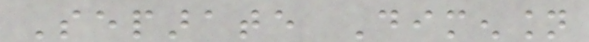Separate Dimension
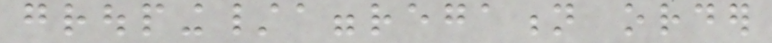grouping/aggregation order
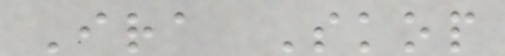Ira Skop
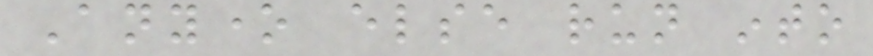Anyone else run into
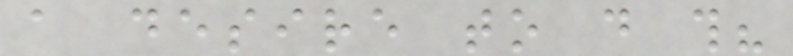a desire to do this?
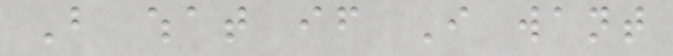But what if I want
